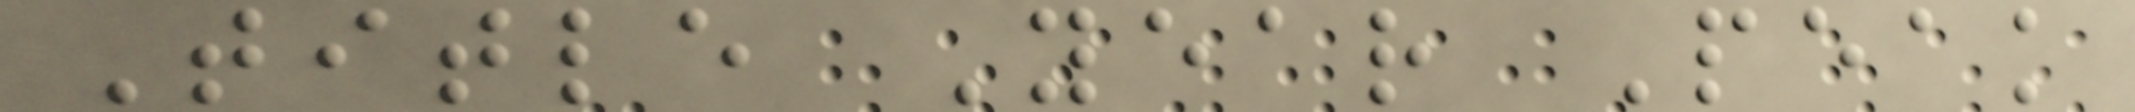Title Year Peak
